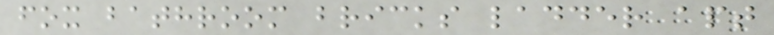fox bathroom bricks ladder apt
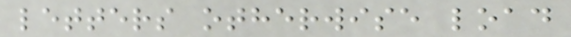letters otherwise load
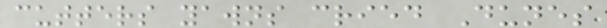cutters yawns cried Dunes
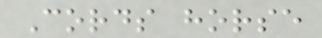Cords horse
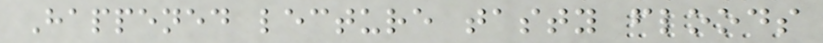Happened lecture tasty floods
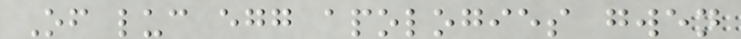Of luc egg apologies gwen
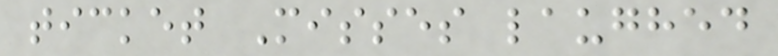ticket Misses laughed
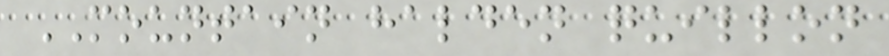MOUNTAIN halden quillon
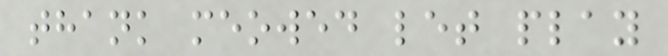thank meowed let play
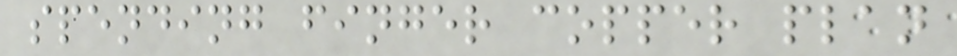spending finger copper plan
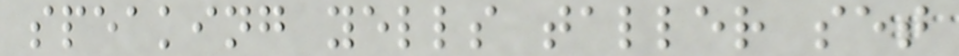speaking yells taller set
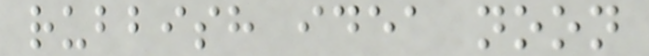rubbish idea noon
